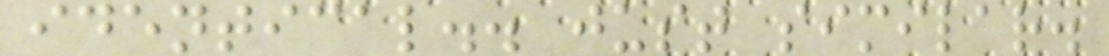identical.. just similar.
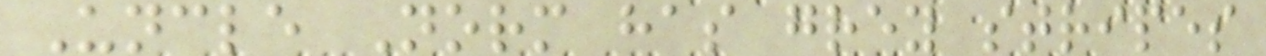Uncle Norm has grey stripes
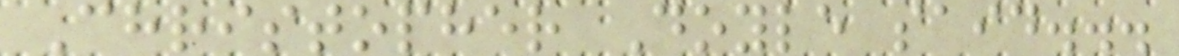Christopher Doyle said...
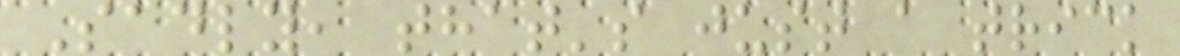Sadly, that's just a trick
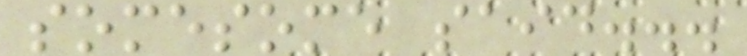somesome said...
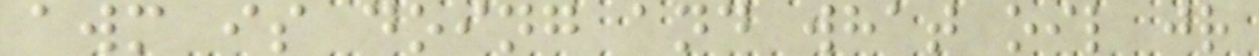awm is doing and what oil jr
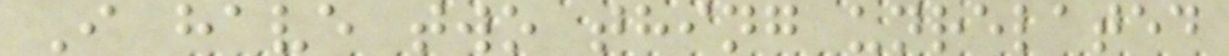I have two thing unrelated
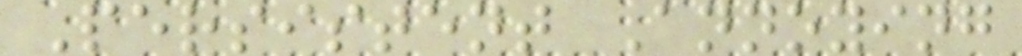Persistent Annoying
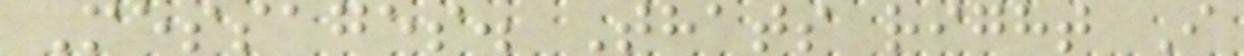Messages. Thats right I
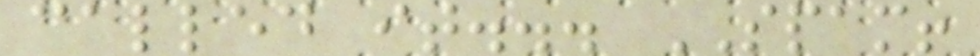called it... SPAM!
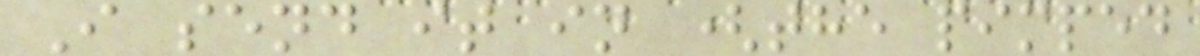I send it in (the pimped
